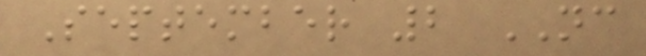September 2 NC
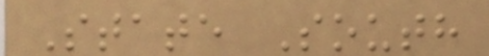State South
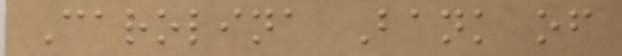Carolina Bank of
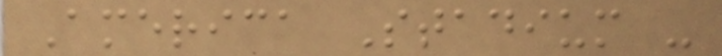America Stadium -
